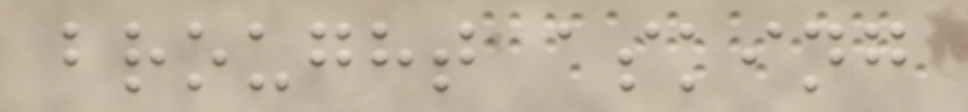brought asking
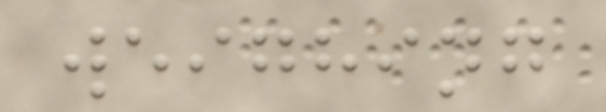weighing
